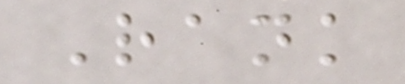Rank
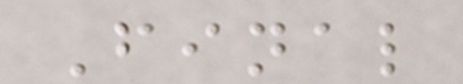Final
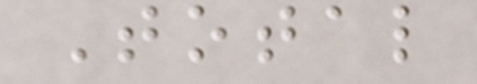Total
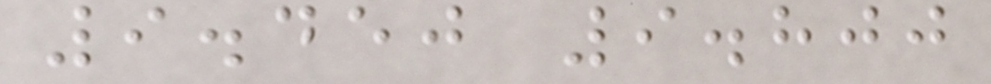9.450 9.800
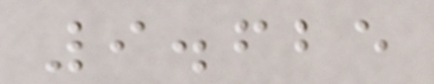9.625
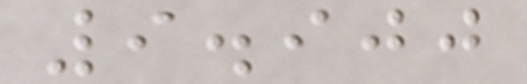9.900
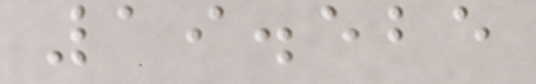19.525
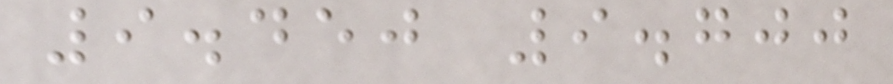9.450 9.700
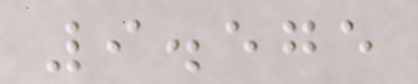9.575
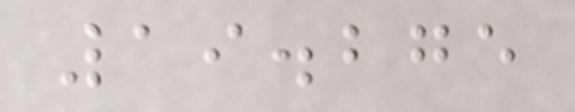19.275
